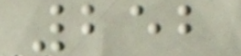252
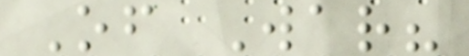Of War?
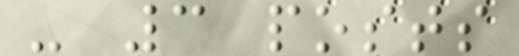- 3 posts
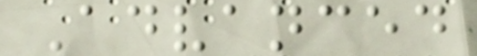Advanced
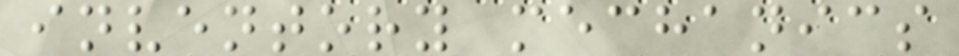inventory mechanics
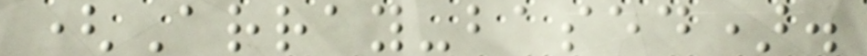(Array-based).
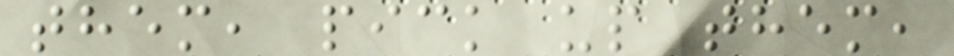them, pick up them,
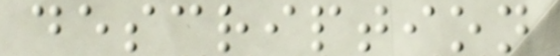description
